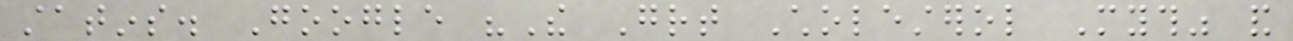statins. Google "The Great Cholesterol Myth" and
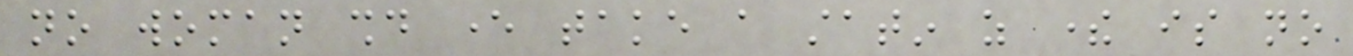no woman should ever take a statin as there is no
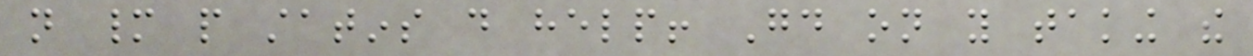not many people statins do help! Good on you taking the
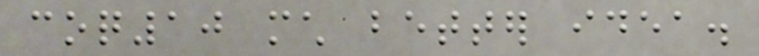coq10 much better idea.
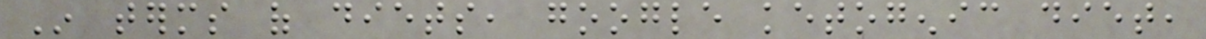In terms of diets, google ketogenic diet,
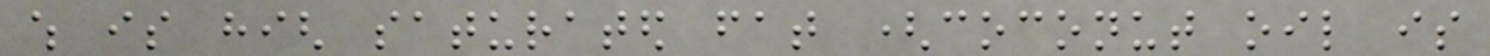which is high saturated fat (coconut oil is
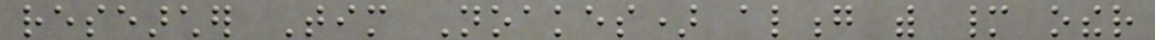researcher Tim Noakes) along with many other
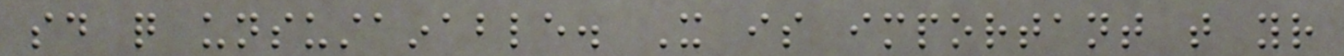said quite unsustainable. It is important that your
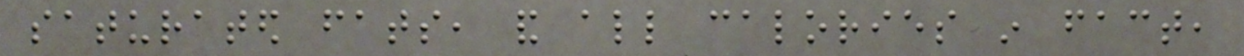saturated fats, and all calories in fact,
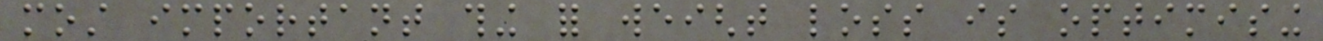most important thing for weight loss is optimising
